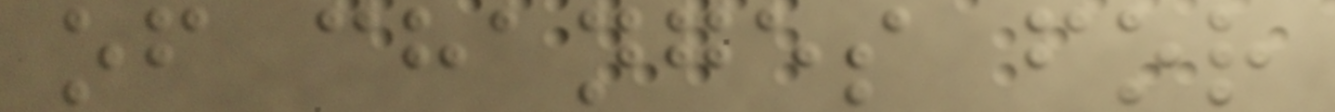of changes for
